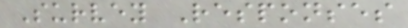Survey Responses
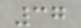37
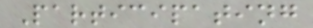Participating
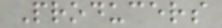Producers
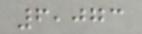6,073
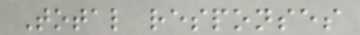Total responses
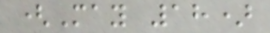(May 18)
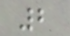2
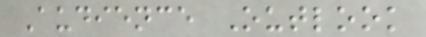Audience Outlook
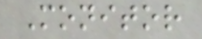Monitor
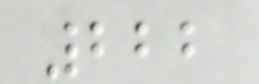222
